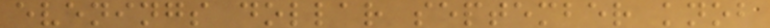evenings dollar september knob
